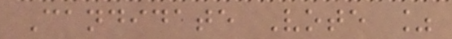Candidate Vote %
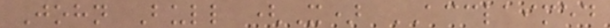John Bull (X) ACCLAIMED
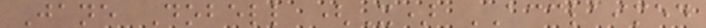Jane Dobell (X) ACCLAIMED
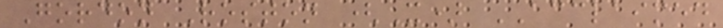Gordon Roston (X) ACCLAIMED
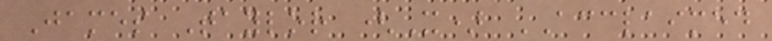James Taylor (X) ACCLAIMED
